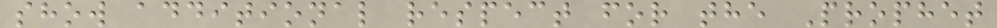show additional respect for the Prophet
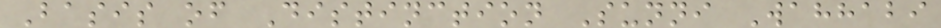Basis of Distinction Sunni Wahhabi
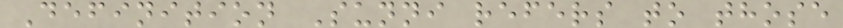Definition Sunni refers to those
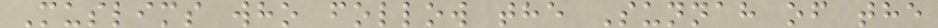Muslims who follow the Sunnah of the
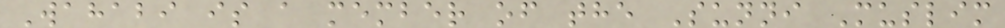Wahabi is a member of the Sunni Muslim
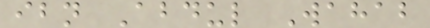ibn Abdul Wahab
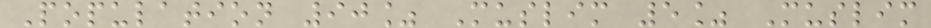Population 90% Muslim 5% Muslim
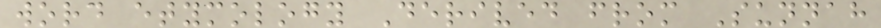word etymology Derived from Sunnah
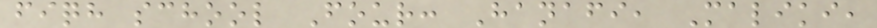fiqh school Four: Hanafi, Maliki,
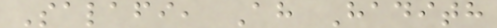Salafi, Ah Hadith
